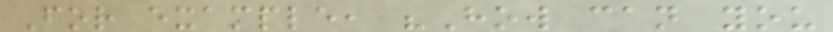For example, "How can you
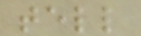tell
